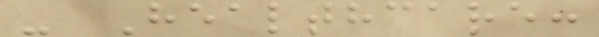- Healthcare:
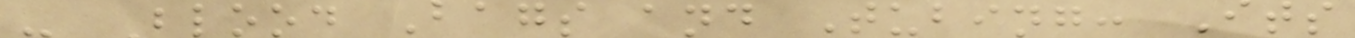- Blood Bags and Tubing: Its
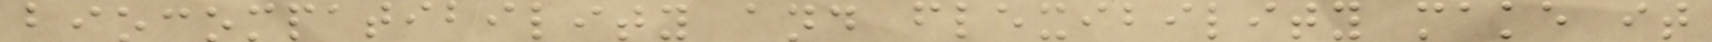biocompatibility and flexibility make it
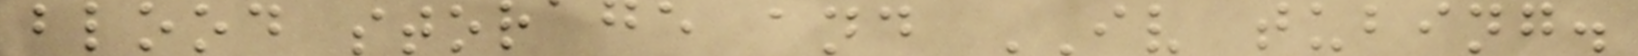blood storage and IV tubing.
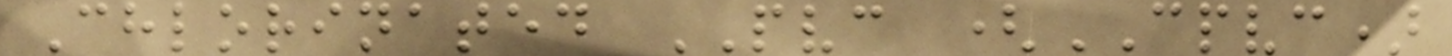Chlorinated PVC (CPVC)
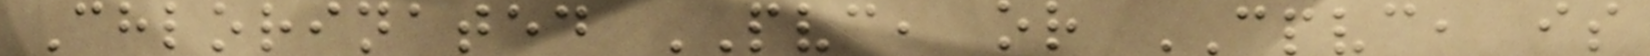Chlorinated PVC, or CPVC, is
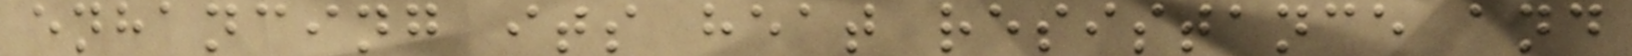enhancing its heat resistance and
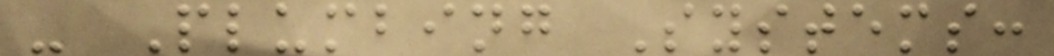- Plumbing Systems:
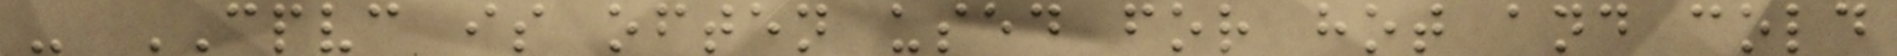- CPVC is often used for hot and cold
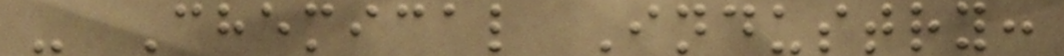- Chemical Industry:
